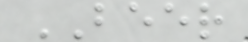BEER
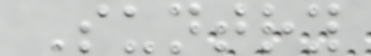Suntry
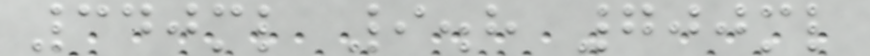340ml 9.8 700ml
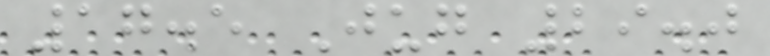17.5 Jug 29.0
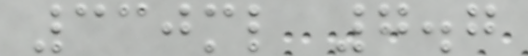330ml 7.7
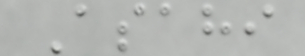Asahi
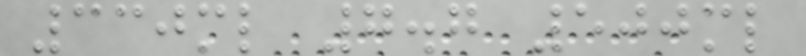330ml 7.7 500ml
